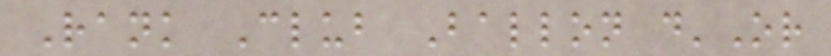Rank Club Ballon d'Or
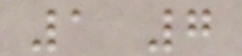1 7
